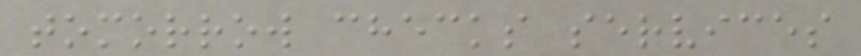tomorrow checks services
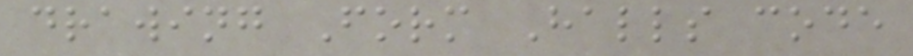drawing Form Halls code
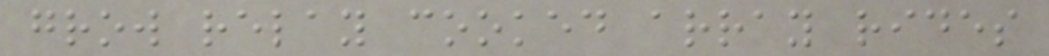grow relay cooked array rides
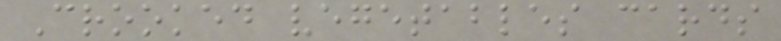Crooked vegetables cards
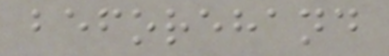beforehand
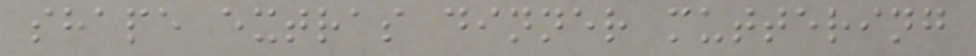shape extras dinner muttering
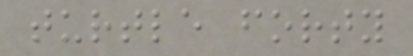turtle forty
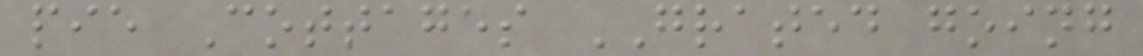pie Cottages GRATED going
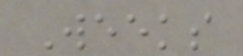Weeks
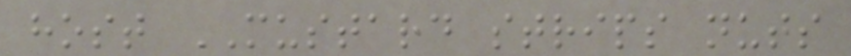host MUSTARD strips nuts
